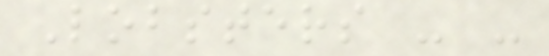Lobsters - -
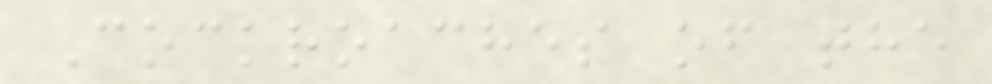Cockroaches of the
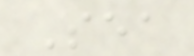Sea
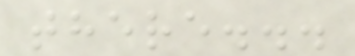there...
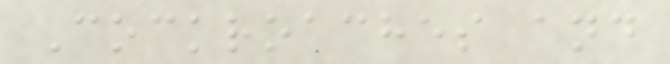Cockroaches and
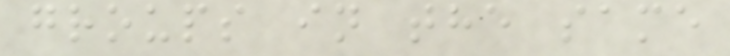groups in the same
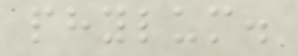phylum.
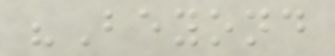"Beyond
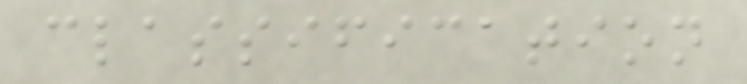classification
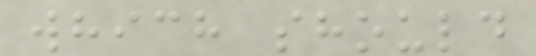which should
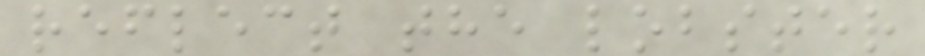reflect the lobster
